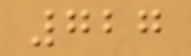727
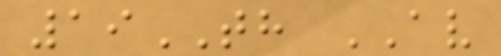19TH AV
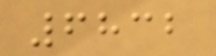6832
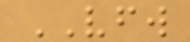VFW
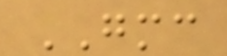GMC
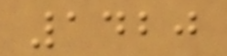1420
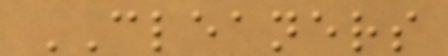CLEANERS
